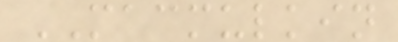MACMULKIN
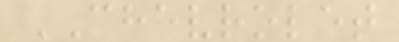CHEVROLET
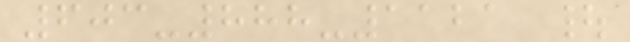603-888-1121 |
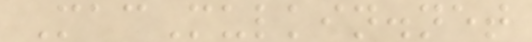MacMulkin.net
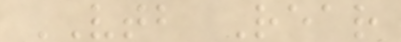VTB Rear
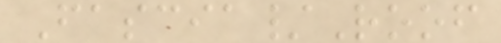Fascia/Roof
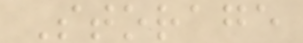Storage
